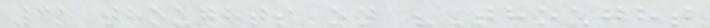31 thoughts on "Thought
